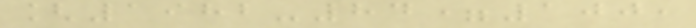[1982-84=100,
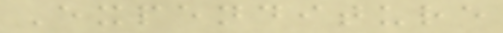Expenditure
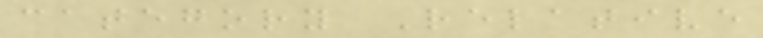category Relative
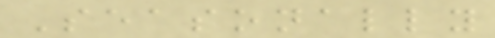Seasonally
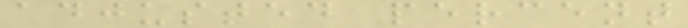adjusted percent
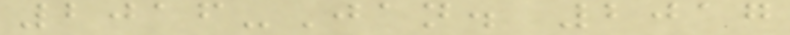2016-Jan. 2017
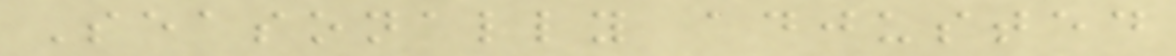Seasonally adjusted
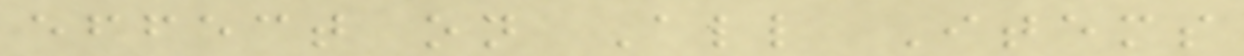effect on All Items
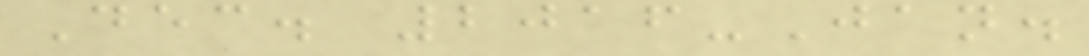Dec. 2016-Jan.
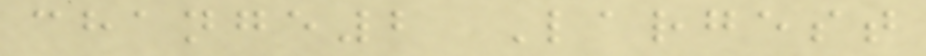change2 Largest
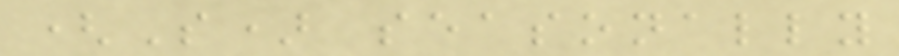(S) seasonally
